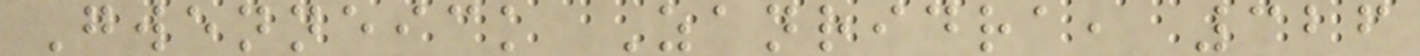Gwenneick Zanridra, 326
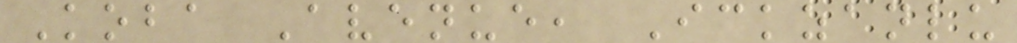Koba Avenue, Ickzanlu
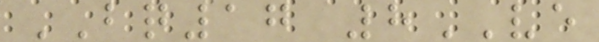BQ17 8VE
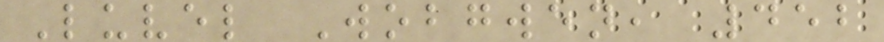Luvel Wobgwen, 452
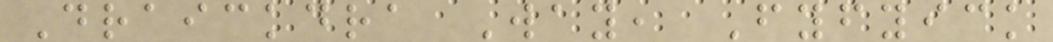Draickdra Way, Fyfyick
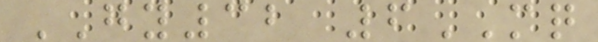GY32 6MQ
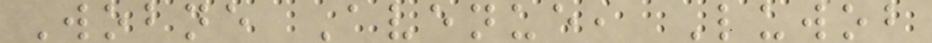Wobne Avenue, Luwob
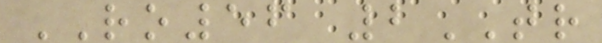RO56 2TR
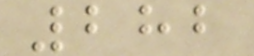282
